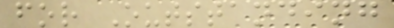for Outstanding
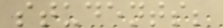students;
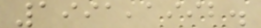1991,1992.
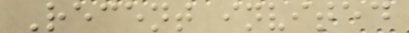Recent invited
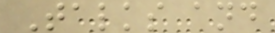Talks and
